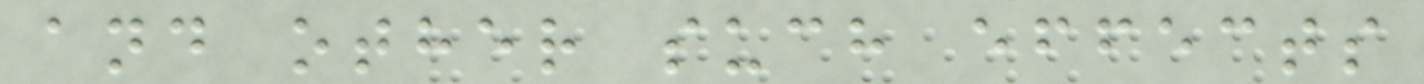and other such effects
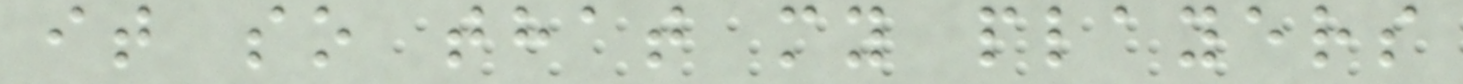it so that my players
